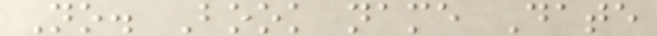No. Book name Date
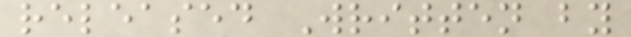released Written by
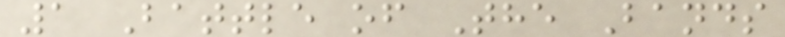1 Battle of The Bands
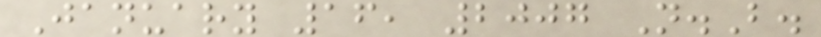January 16, 2007 N.B.
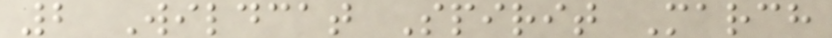2 Wildcat Spirit March
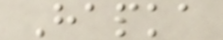Hapka
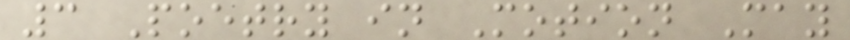3 Poetry in Motion May
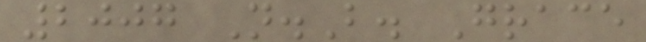2007 N.B. Grace
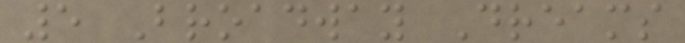5 Broadway Dreams
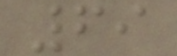69
